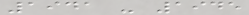1941 - 1945
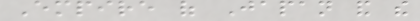Empire of Japan and the
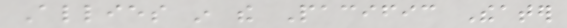Allies in the Pacific Theater
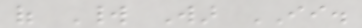of World War II.
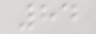84
